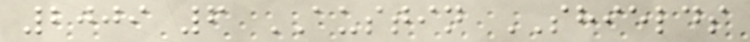2009 6 AUSTIN SHIELDS
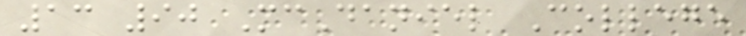13 90 McDaniel College
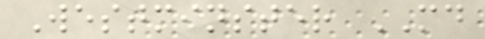Westminster MD
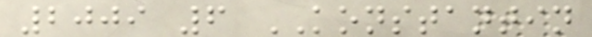2009 6 KONSTANTIN
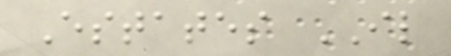Estates IL
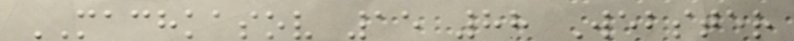MACHKASOV 15 88 Webster
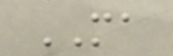MA
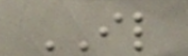IL
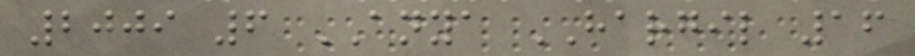2009 6 ANYA HARGIL 16
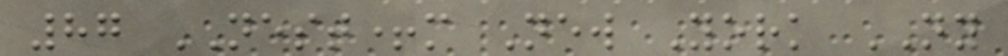87 NEST+m New York NY
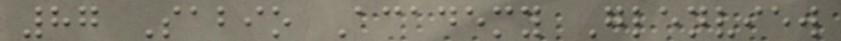87 Sabio Academy Glenview
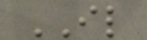IL
